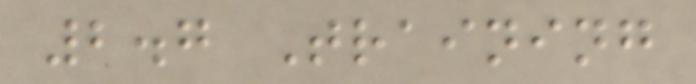2.7 Training
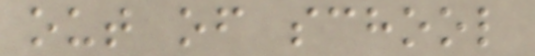out of school
